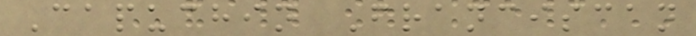Capuchin Franciscan
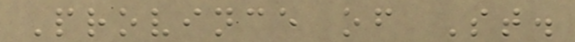Province of St.
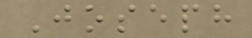Joseph
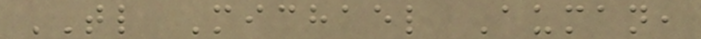TL Michael Auman,
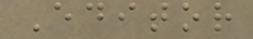Editor
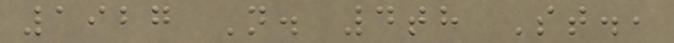1927 N. 4th St.,
